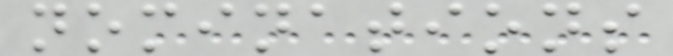nominations
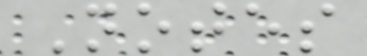Notes
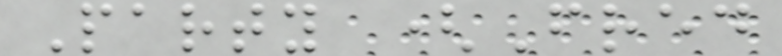Party (Fred
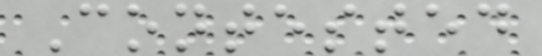Contested
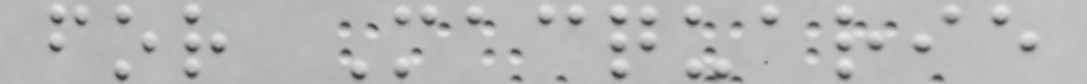for Macquarie
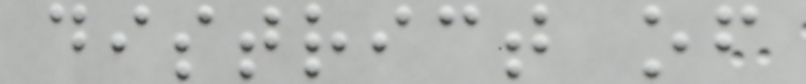district of
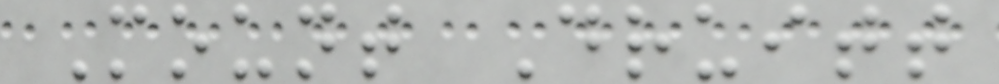Mount Druitt
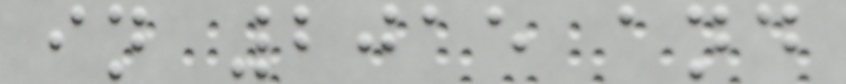in 2015 and
